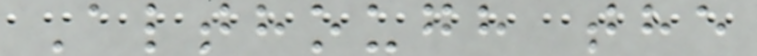Although the
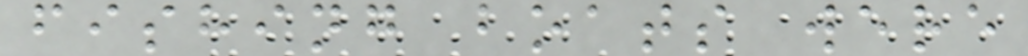fishing boats were
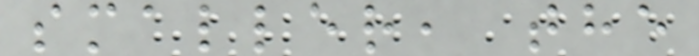smaller, the
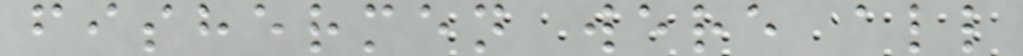fishermen were all
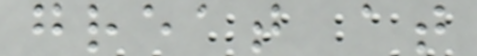great at
